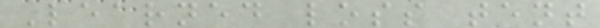Learned loss tent
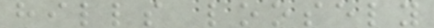hills loosely
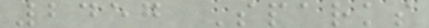2457 Sparks
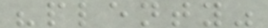"plenty"
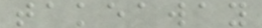takeaway
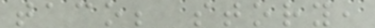taco; story,
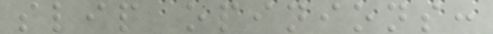slip opinions:
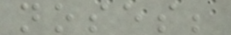noses;
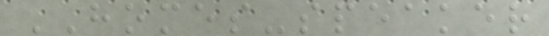HOMES-speaker
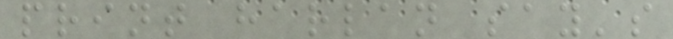print harlan say's
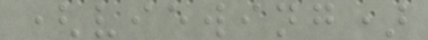(viewing)
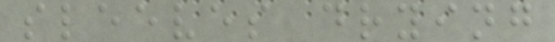sleeves drying
